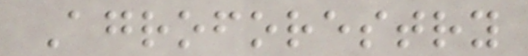Agroforestry
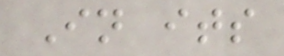In its
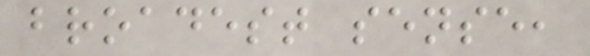broadest sense,
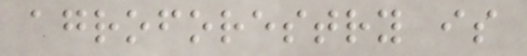agroforestry is
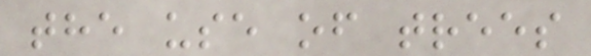the use of trees
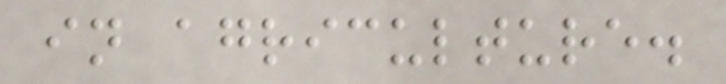in agriculture.
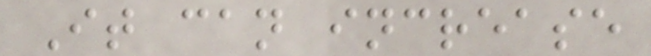It can increase
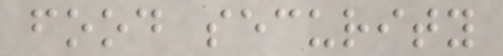food security
